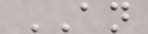AN
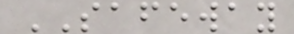SAFEWAY
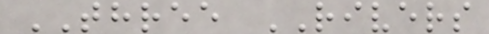THREE RIVERS
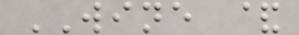WINE &
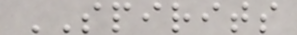SPIRITS
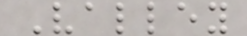Valley
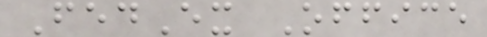FedEx Office
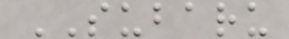SUBARU
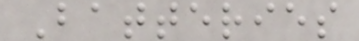Batteries
